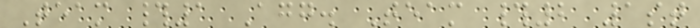Team #1 Agg. Team #2 1st
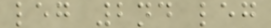leg 2nd leg
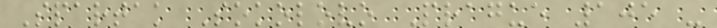Spartak Sokolovo Prague 105 -
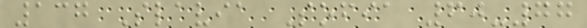137 Slavia Sofia 60-77
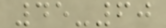45-60
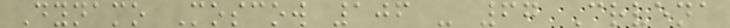Dynamo Moscow 106 - 67 Crvena
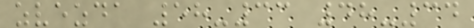zvezda 58-33 48-34
